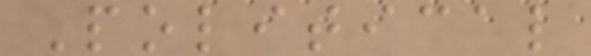Political
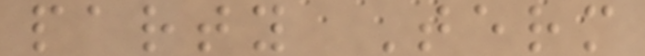party Term
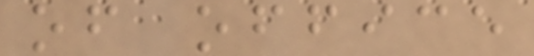of office
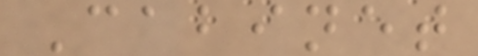Cabinet
